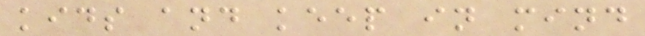kids and keep in mind
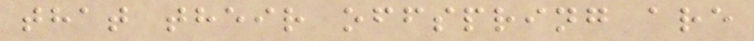that their offspring are
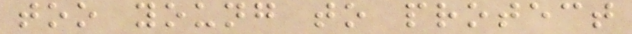too young to protect
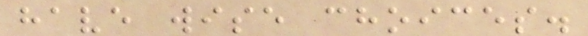have wise choices.
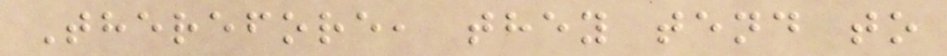Therefore, they tend to
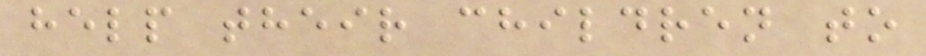help their children to
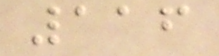116
